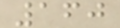160
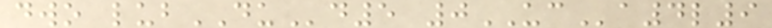dwo lubDUd5 0UCa4l9
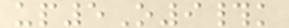up5O9#k
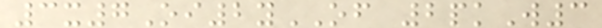3x7Oi2yOF 2pkW3
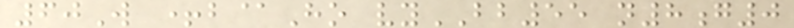60W +b@Ho vyBB55 n8g0
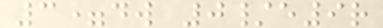3=dw 0/e9r
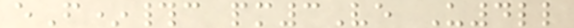eF*#c pm3Ve U4ll
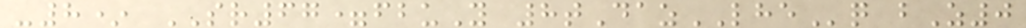-8* SR67=fbuY 8tDazLHEq bZ0
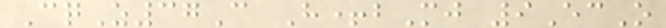CqZ37C H+bMj 9EcO
